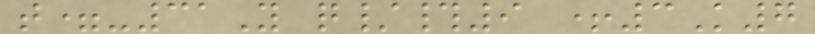t=-31Y q/#9 +3K7
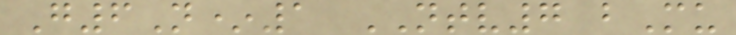G6N*1 NTV7 bMu
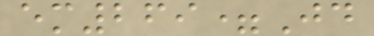em269=Jd
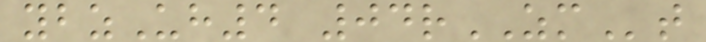ybzUh4 04rZMt
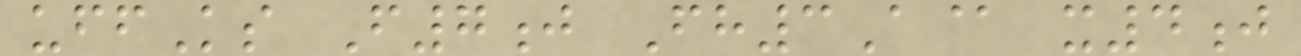uffKs F7j Fh3A@ x4j
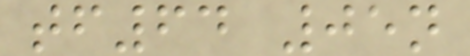tf64 05n
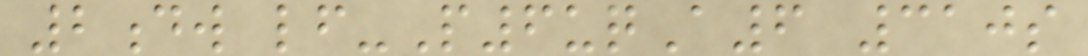2dw lf-P6uqA6 310s
